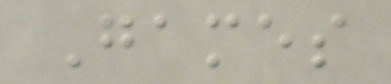Games
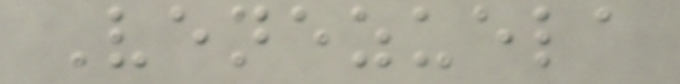Venezuela
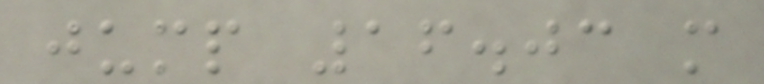jump 16.03 m
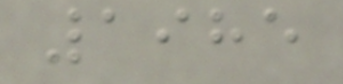1985
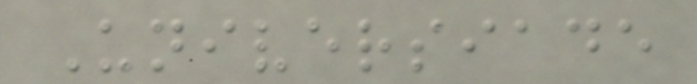Universiade
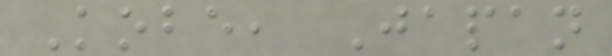Kobe, Japan
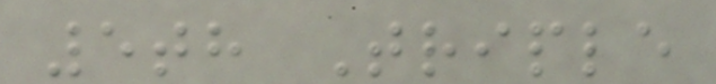5th Triple
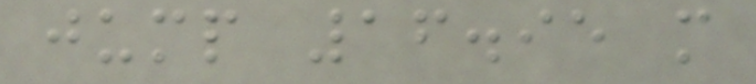jump 16.95 m
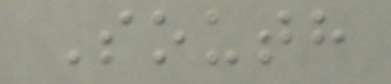South
